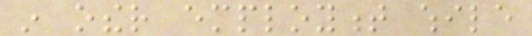in other employment while
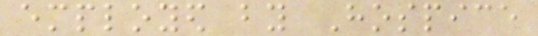employed by Hospice
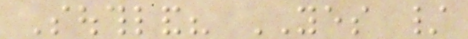Southland? YES /
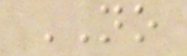NO
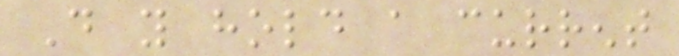Do you hold a current
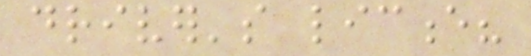driver's licence?
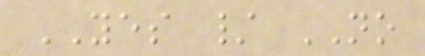YES / NO
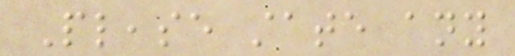Please state any
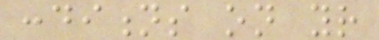conditions on your
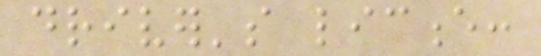driver's licence:
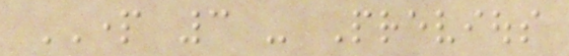PART 3 - Previous
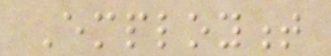Employment
